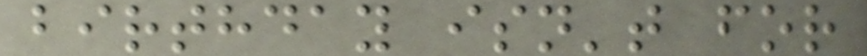birthday isn't for
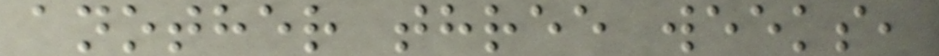another three weeks,
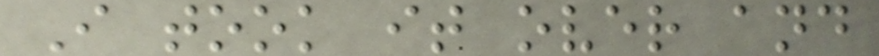I took it over and
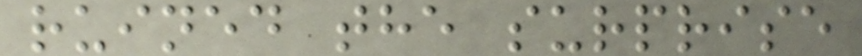ruined the surprise
